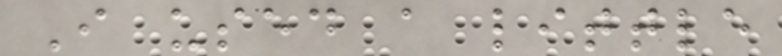I used a little
